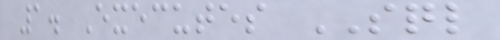1. Executes SQL
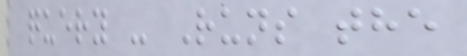query - Runs the
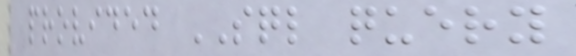provided SQL query
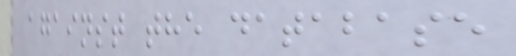against the database
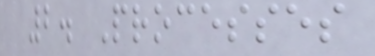2. Processes
